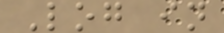Log in
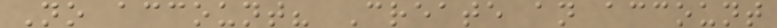No account? Create an account
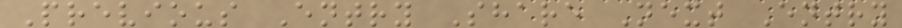Previous Entry Share Next Entry
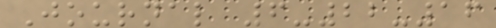Journal 6-22-16
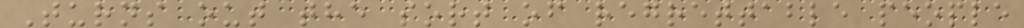Turns out the sort of regrettable people
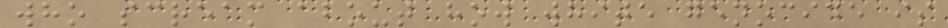who scream about how white genocide is
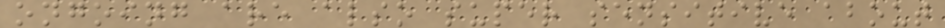ongoing are also super sensitive about
